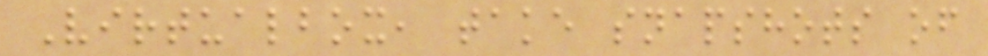Virtualbox, take snapshots of
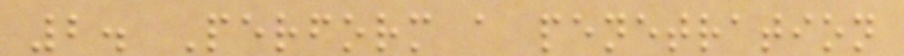2. Perform a penetration
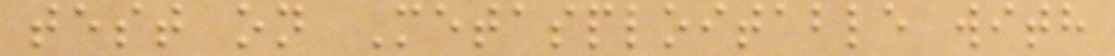test on Metasploitable with
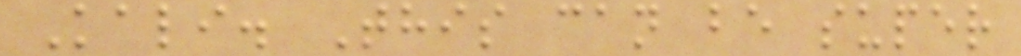Kali. This can be super
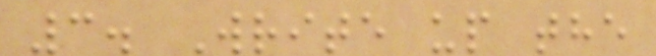3. Write up the
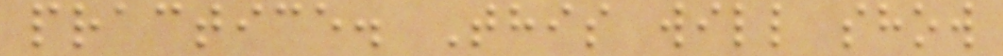practice. This will show
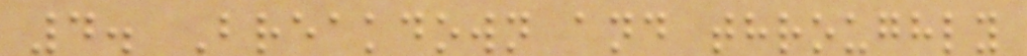4. Breakdown and throughly
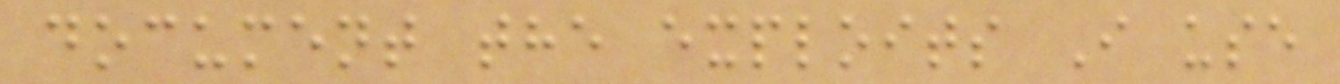document the exploits I use
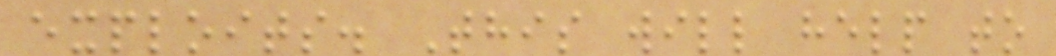exploits. This will help to
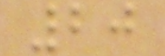20
